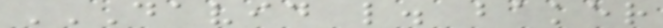DAVID L. BAKER
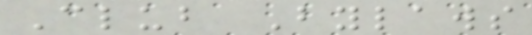Club Bylaws
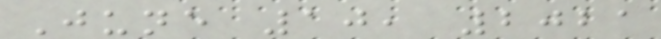June 10, 2021
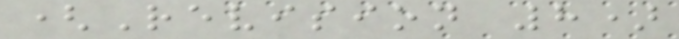(Revision 8)
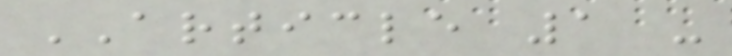ARTICLE 1 -
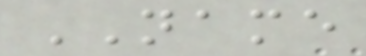NAME
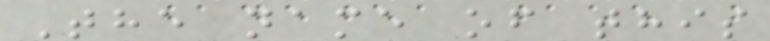The name of this
